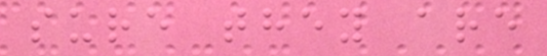sure they are
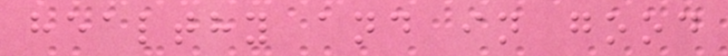healthy and in good
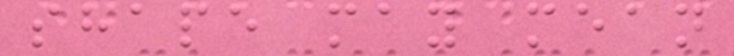shape may mean
